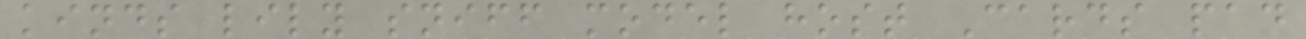kinds lily sniff model host Cards pad
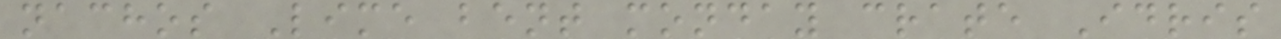nachos Lime bent monday crate Idris
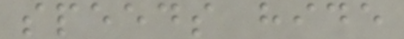speeds hide
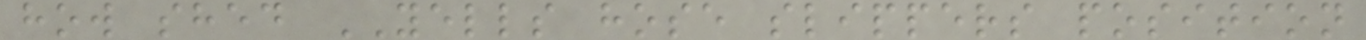how shed YELLS hose slippers position
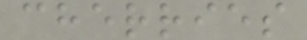cherries
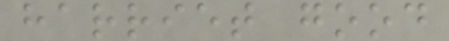harriet good
